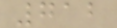712
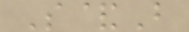S&B
